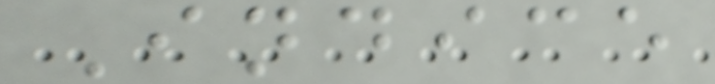Indice
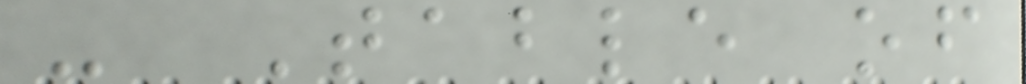- Table of
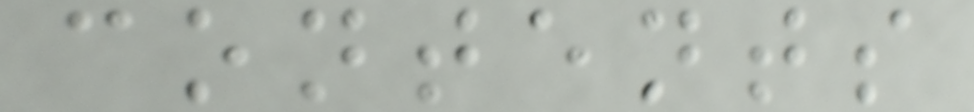contents
